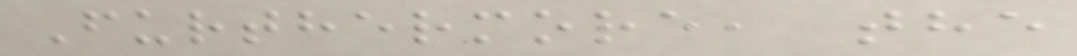Furthermore, the
